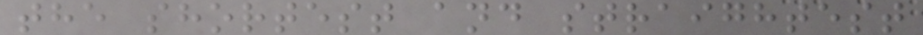the shortest and straightest
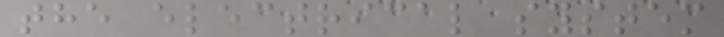the electrical system
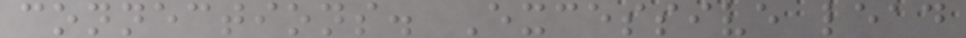connections. Excessive lead
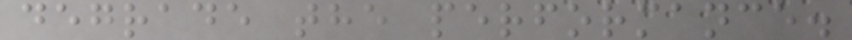degrade the performance.
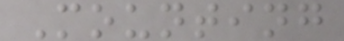Mounting
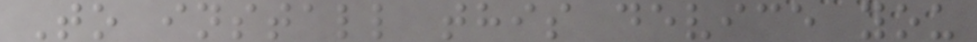To install this device you
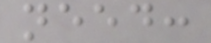need:
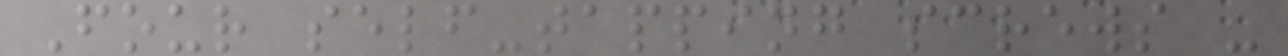Four self-tapping screws -
